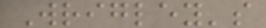Wrigley's
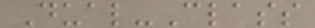Dual-Class
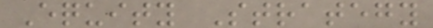Equity Strategy
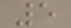5
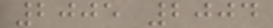2005 2004
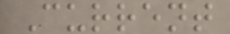Current
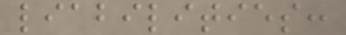liabilities:
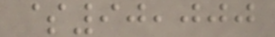$90,000
